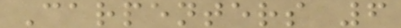Carpenters 6
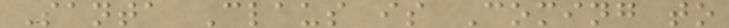Santa Claus is Coming to
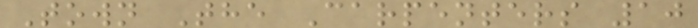Town The Carpenters 10
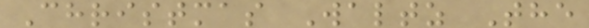Christmas Waltz The
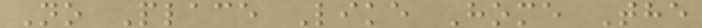No Place Like Home The
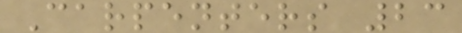Carpenters 23
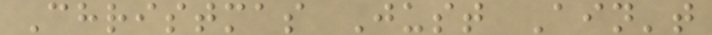Christmas Just Ain't
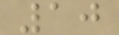10
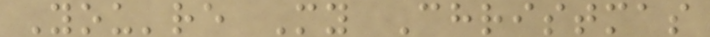You're My Christmas
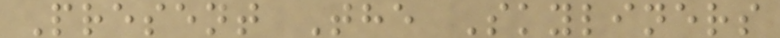Present The Skyliners
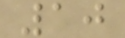10
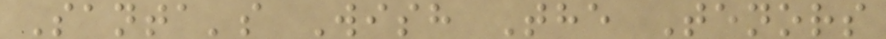Santa's Wish The Tenors
